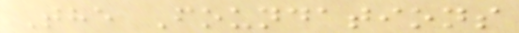The Foundations
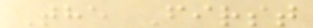The First
